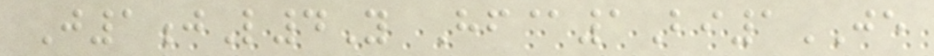J1jL4Y Hf@1Bi1JE
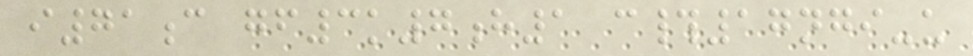i71c gf3k7h1 c#17ngi-u
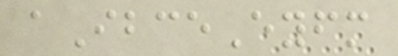aIbceEyfm
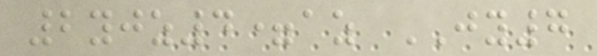2yjz4=az JY7
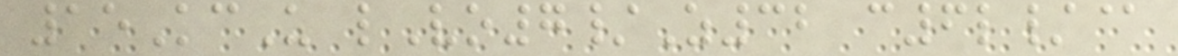15KcU lVo7/Z32 c6l/@
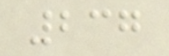237
